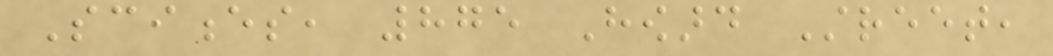Sciences, 875 Howard Street,
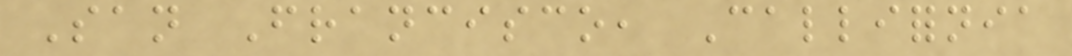San Francisco, Callifornia
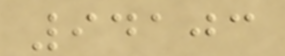94103
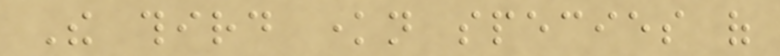The third known species of
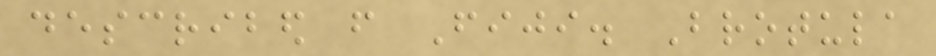described from Fiji. Brotula
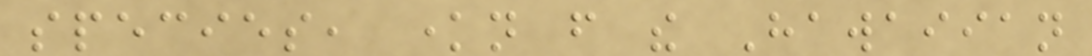species, known from the Hawaiian
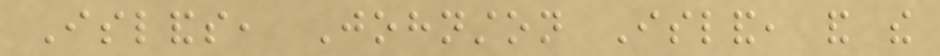Islands, Johnston Island, and the
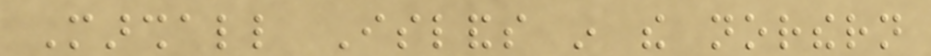Marshall Islands in the northern
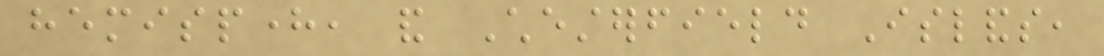hemisphere, and Chesterfield Islands,
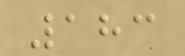183
